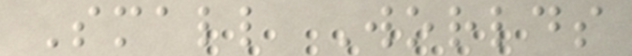Small Worlds
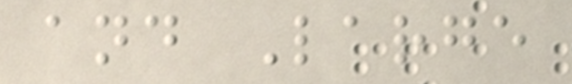and Large
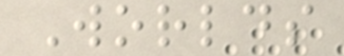Worlds
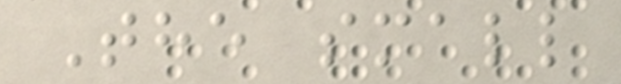The small
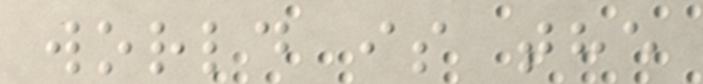world is the
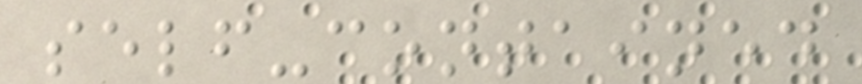self-contained
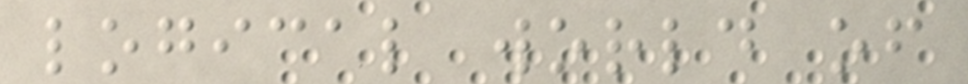logical world of
